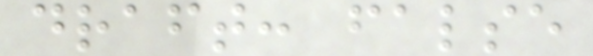draft: false
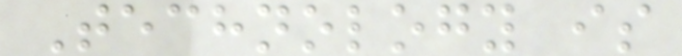Technology is
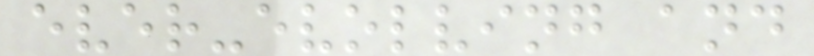ever-evolving and
